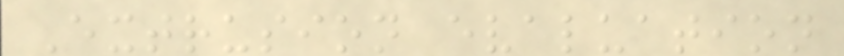Extrusion evaluation
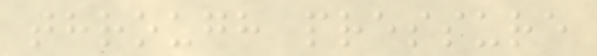through pressure
